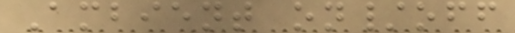Ambient on/off
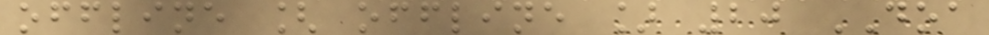offline [ offline ] 20 DOA
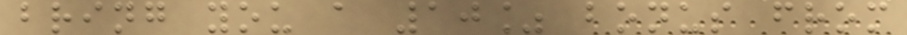bring you a 10% bonus from
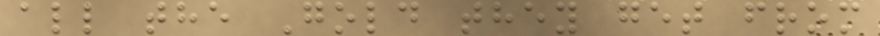all the Gold they get from
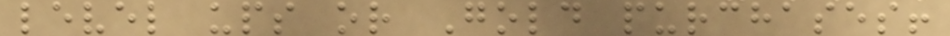level ups or Gold purchases!
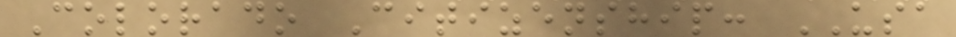Colorado Citizenship: USA
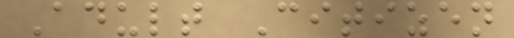Adult Citizen
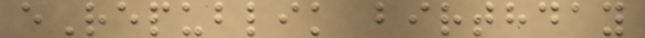eRepublik birthday
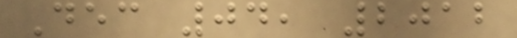Dec 04, 2012
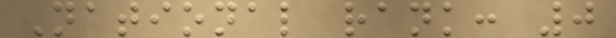National rank: 0
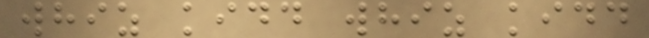whiz kidd whiz kidd
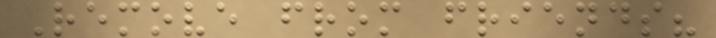Remove from friends?
